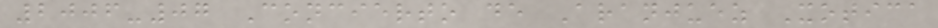2006-07 Concierto de Aranjuez Xotica
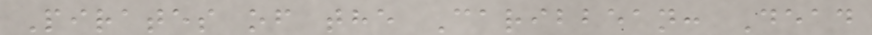Pirates of the Caribbean: Dead
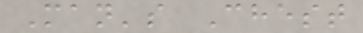Man's Chest
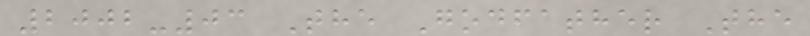2002-03 The Godfather The
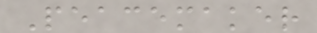Peacemaker
